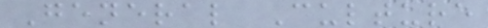General Culture
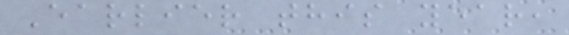Earlier this year,
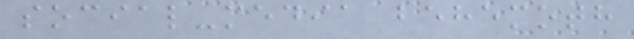social-media behemoth
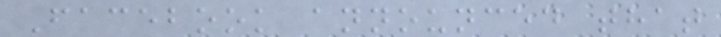Facebook announced that
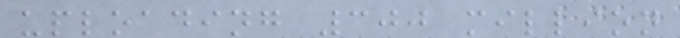uploading 300 million
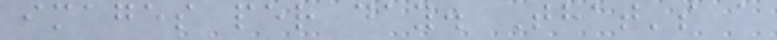images per day. That's a
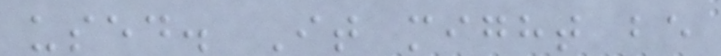used. It might be
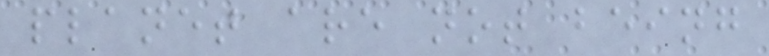planet are not being
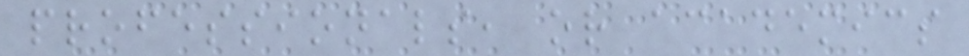professionals, or academics
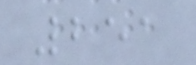251
